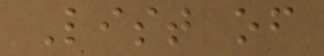List of
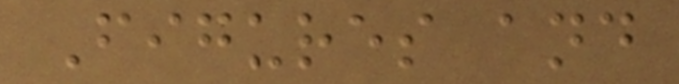Figures and
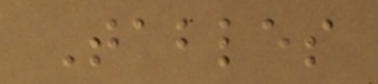Tables
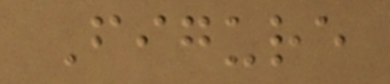Figure
